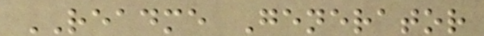README Generator
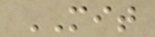MIT
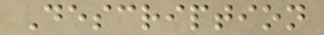Description
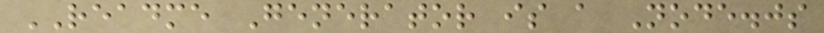README Generator is a Node.js
